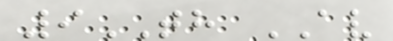9TH AV
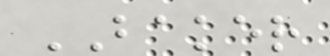BAKER
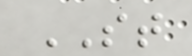ST
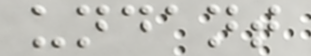undant
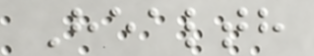Health
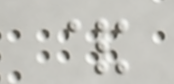&
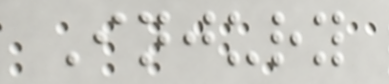Injury
